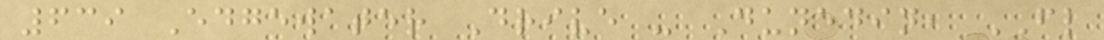639 Edgewater Drive - Dunedin, FL
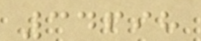34698
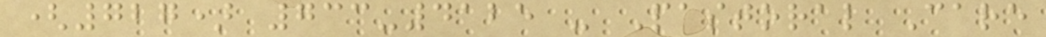(727) 733-4125 - Pastoral Care
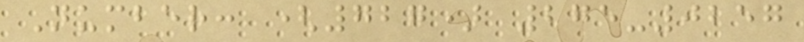Number: (727) 275-0257
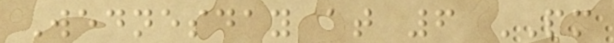Wednesday at 6 PM
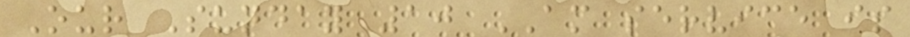Our Sunday 10 AM service is
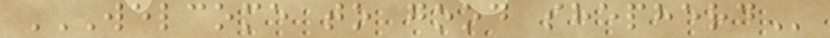WELCOME TO GOOD SHEPHERD
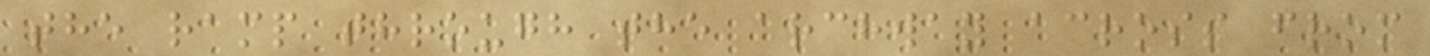the ramp through the archway across from
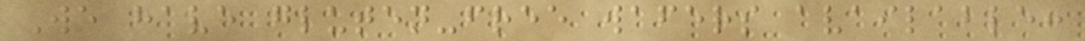We have gluten-free wafers available:
